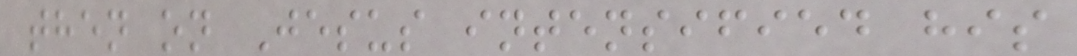then on Jesus intensified his
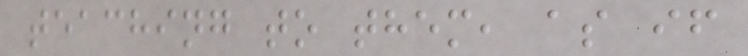teaching to them, as if
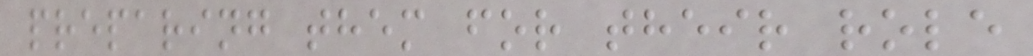preparing them for their role
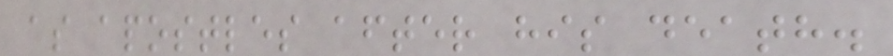as apostles after his death.
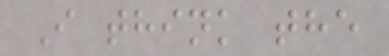I think the
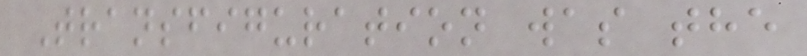Transfiguration was the
